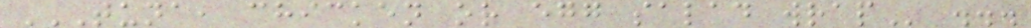TUNA, CHICKEN OR EGG SALAD WRAP ...
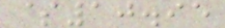$10.95
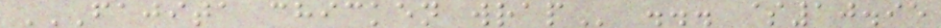FAJITA CHICKEN WRAP ... $10.95
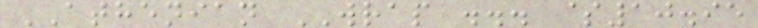ATHENIAN WRAP ... $10.95
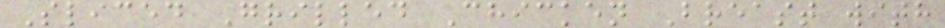Sliced Grilled Chicken Breast with
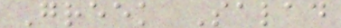Greek Salad
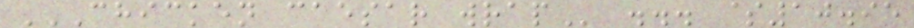CHICKEN CAESAR WRAP ... $10.95
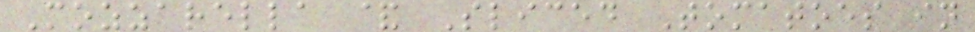Mozzarella & Sliced Tomatoes in
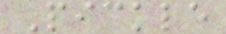Pickle
